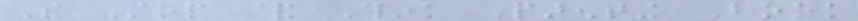The Stop & Think Parenting Book
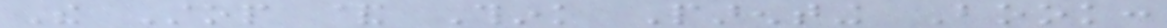The Stop & Think Parenting Book:
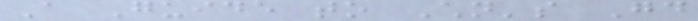A Guide to Children's Good
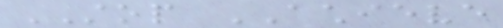STOP ACHIEVE
